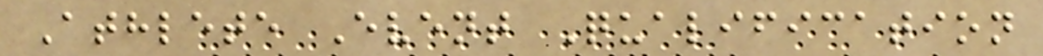Athlete Event Qualification
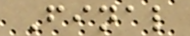Final
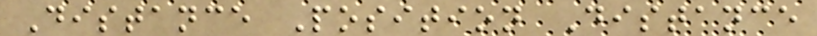Distance Position Distance
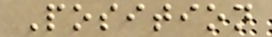Position
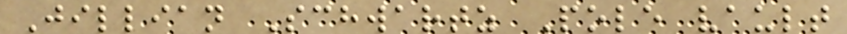Jillian Schwartz Pole vault
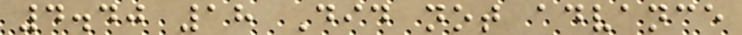4.40 18 Did not advance
